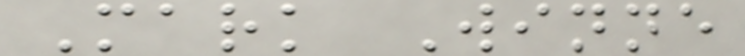Mark Winne
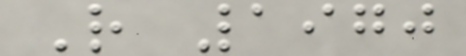R 1970
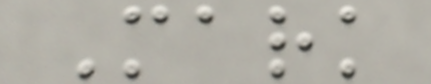Mark
